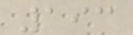193
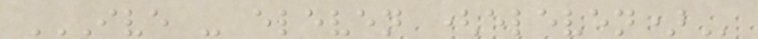IVE - ELEVEN (ELEVEN)
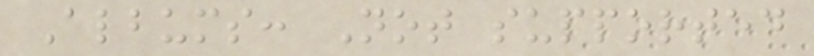Albums: Not supported
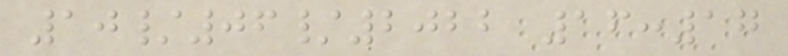10/06/2022 16:17
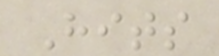Hits
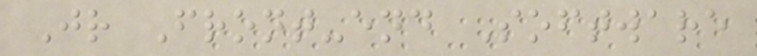Jr Front-end Software
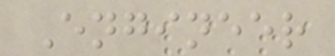Engineer
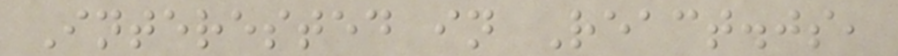Interested in React.js,
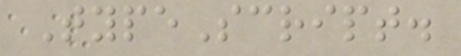TypeScript.
